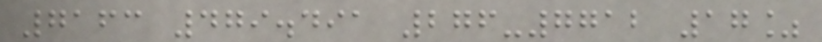7163 479.491 276-7712 17%
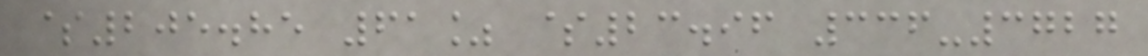$205.85 61% $23.96 336-3727
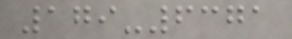179-6371
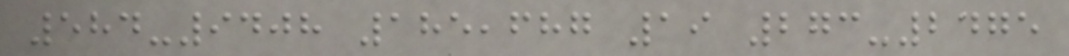584-9408 185,687 19 273-2475
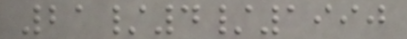21/4/1990
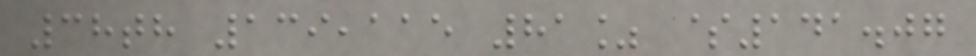38th 139,115 81% $141.07
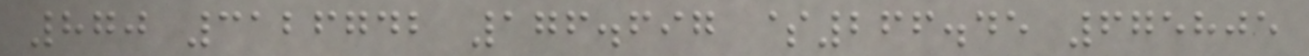870 3126742 176.697 $266.45 675805
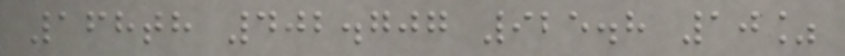168th 402.707 925.8 10%
